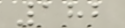182
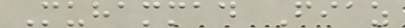Muhammad Fiaz
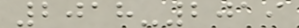2018-2019
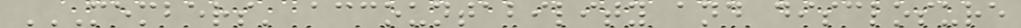MEMBERS' ACCOUNTABILITY AND DISCLOSURE
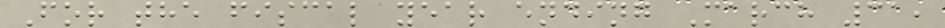For the fiscal year ending March 31,
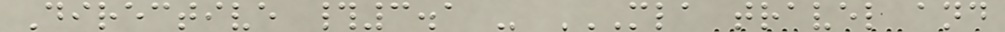Directive #3.1 - MLA TRAVEL AND
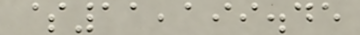$11,199.45
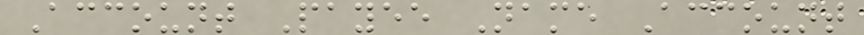Account Payee Name Account
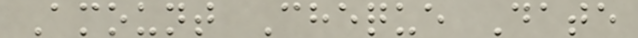Amount Cheque Date
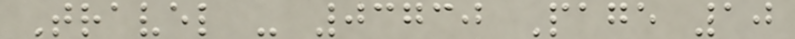Travel - 03730 Page 10
